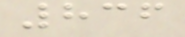836
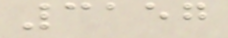3157
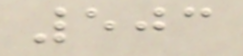503
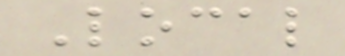Local
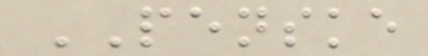PENSKE
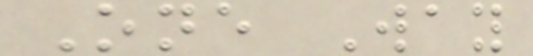One Way
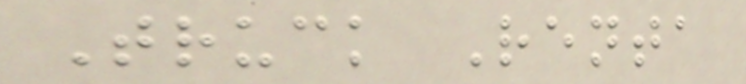Truck Renta
